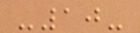-10-
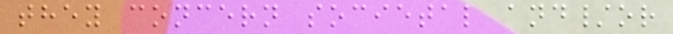they concern societal and/or
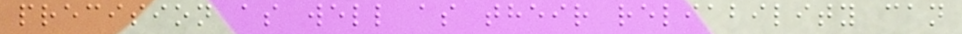precision as well as their reliability can
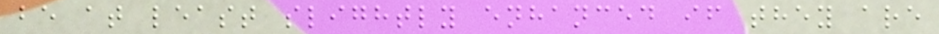be at least slightly enhanced if they are
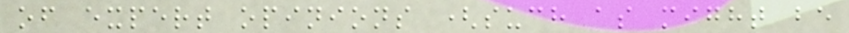of expert opinions (such as might be
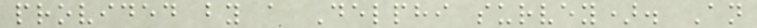provided by a Delphi survey). An
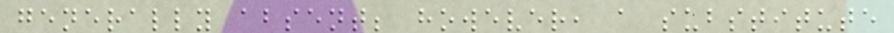generally absent; however, a substitute
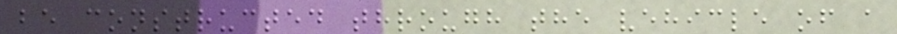be constructed through the vehicle of a
